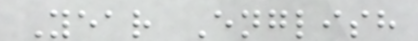Year English
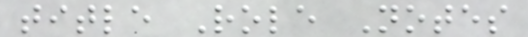title Role Notes
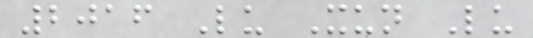2016 Lu Xun Lu
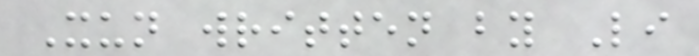Xun written by Li
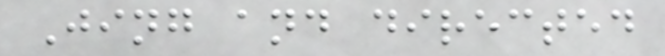Jing and directed
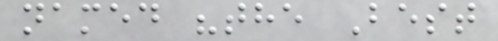named "the Best
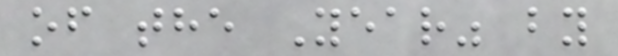of the Year" by
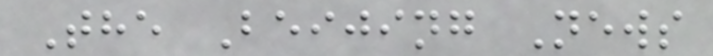The Beijing News
